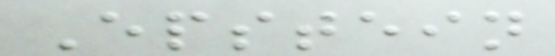Epstein
